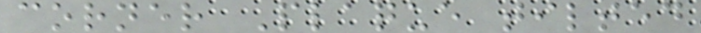corner Plaque tilted
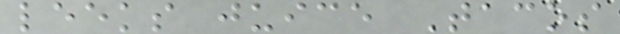leeks juice Tacos
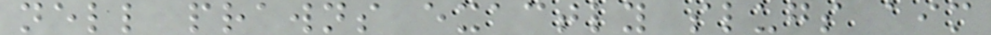nell prawns exactly slugs aim
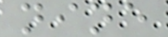nine
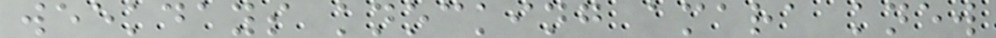weekdays knocking amara knew
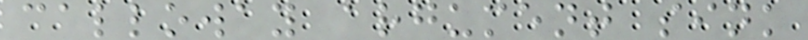calloway argument sink
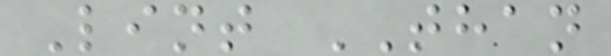Lint THAN
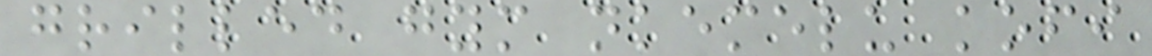grilled gym nkemelu kofi
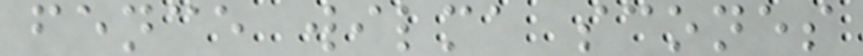fence wilma scones
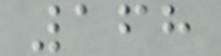168
